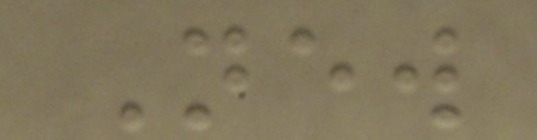New
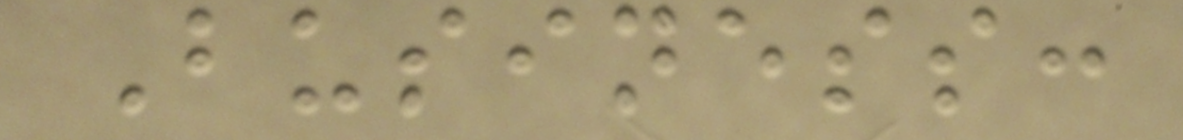Business:
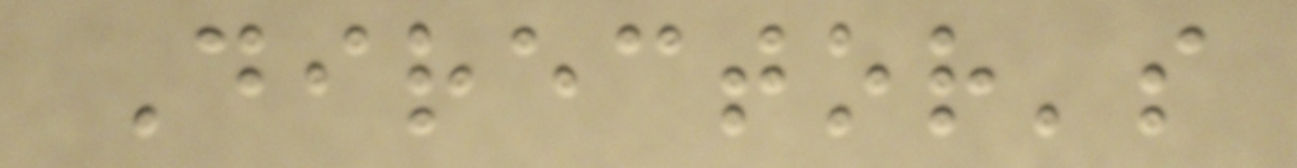Director's
